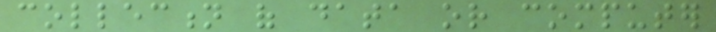collection of data or computer
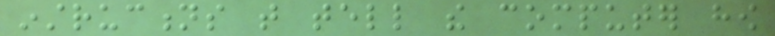instructions that tell the computer how
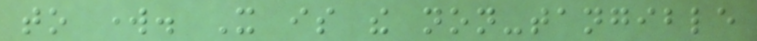to work. It is the non-tangible
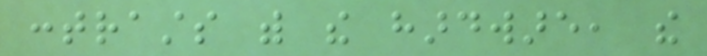contrasts with the hardware, the
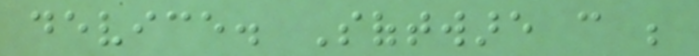device. Software can be
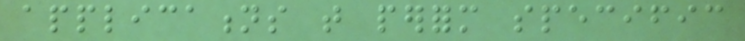applications that perform specific
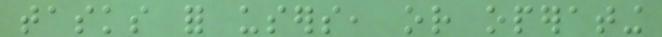tasks for users, or operating
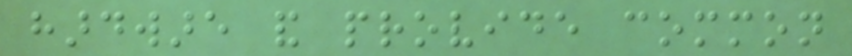hardware and provide common
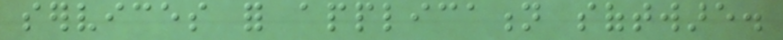services for application software.
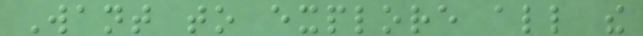Want to explore all the
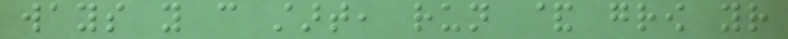ways you can start, run & grow your
